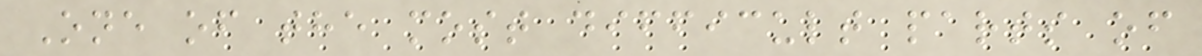One of the most difficult parts of
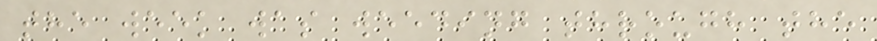the week was weeding through the
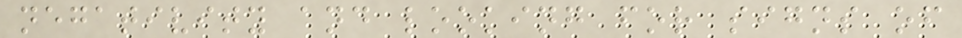negativity and looking for signs of
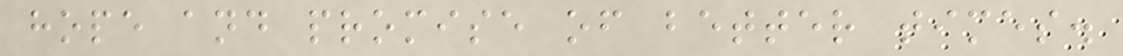hope and promise of better times.
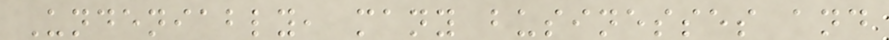Undeniably, many businesses and
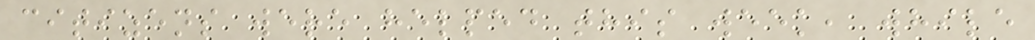citizens were helped this week, while
